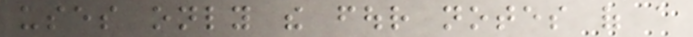uses only the four notes of a
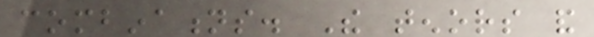combinations. The tenors and
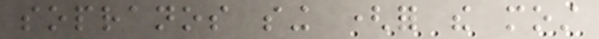sopranos sing (for the most
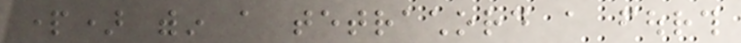part) within a tetrachord a fourth
